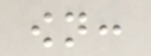own:
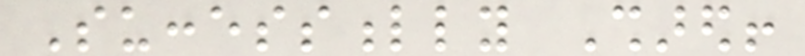Successfully Shared!
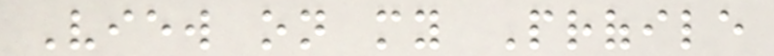View on my Profile
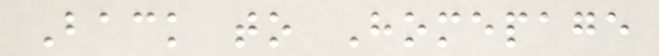Back to Homepage
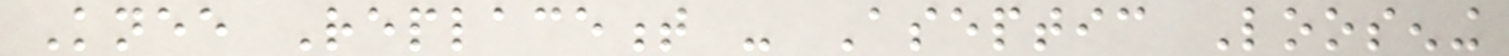Knee Replacement - Aseptic Loosening
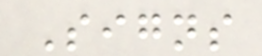Signs
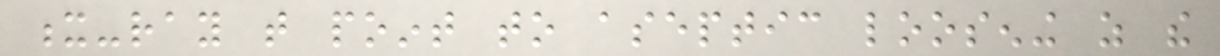x-ray that point to aseptic loosening as the
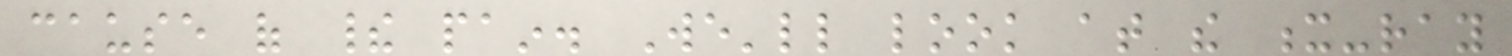cause of their pain. We'll look at the x-ray
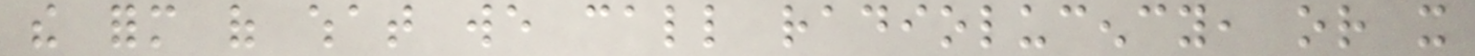the form of what we call radiolucency, or it
